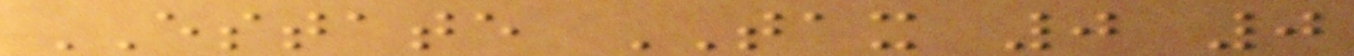ESTATE TAX 0 0
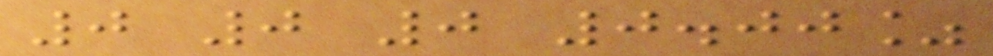0 0 0 0.00%
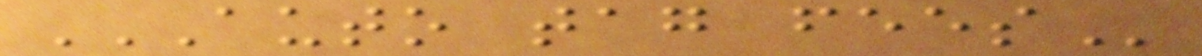AUTO TAG FEES
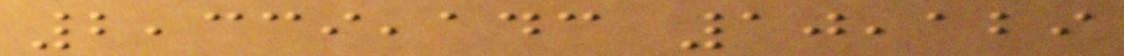2,339,143 10,129
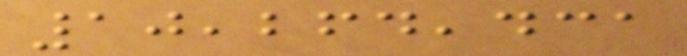10,264,431
